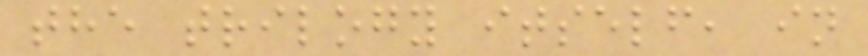the trilogy itself, in
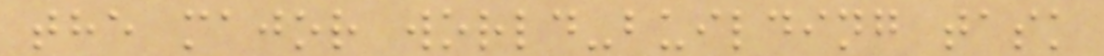the major world-building task
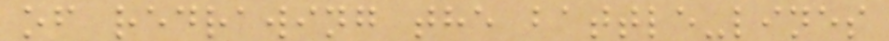of redrawing the battle-lines
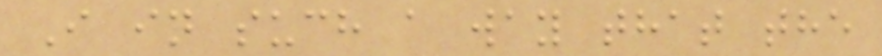I in such a way that the
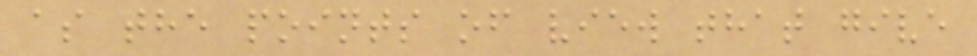as the points of view that give
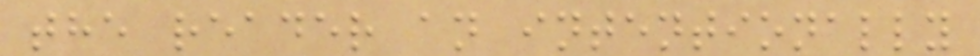the reader an intentionally
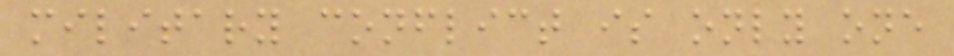military conflict is only one
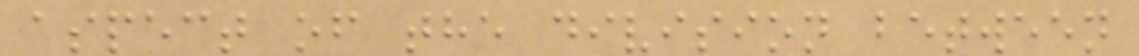aspect of the division between
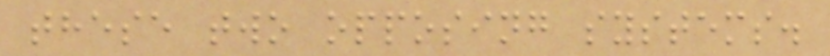these two opposing systems.
